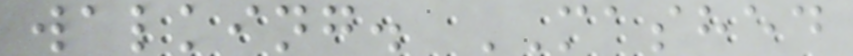walking. MASHED
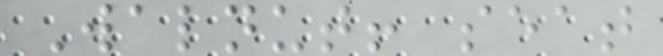Walnut! seat
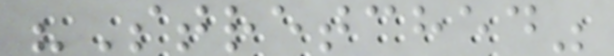"Stretched"
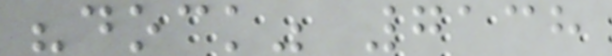"dock" 7138
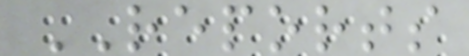REPORTS
